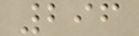296
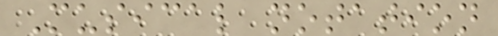Musical notation
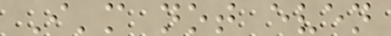I'm not even
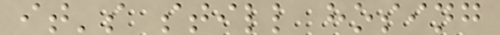it's still hosing
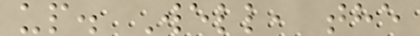up. Well, the
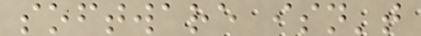software isn't
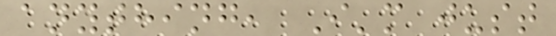anything, I'm just
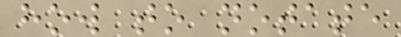how to notate
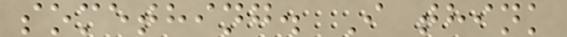something. I think
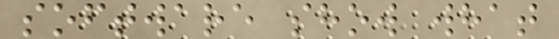software show what
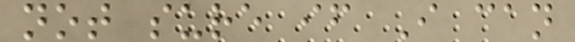not sure if I can
